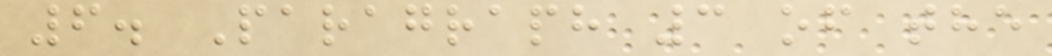6. Paragraph 3 of the
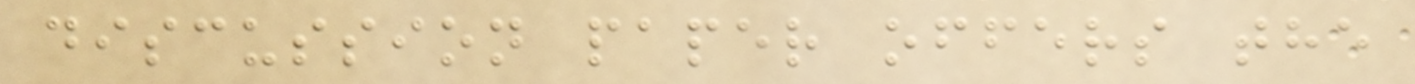discussion paper offers the
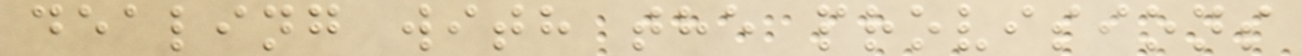dealing with the provisions
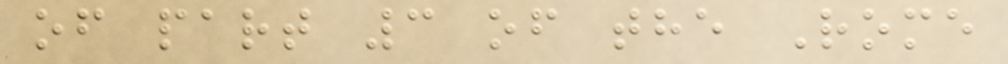of part 3 of the Rome
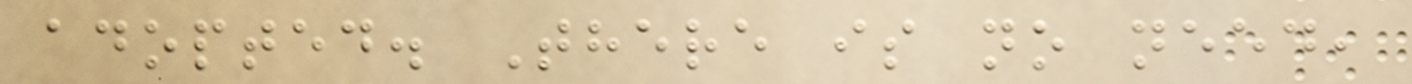adopted. There is no need,
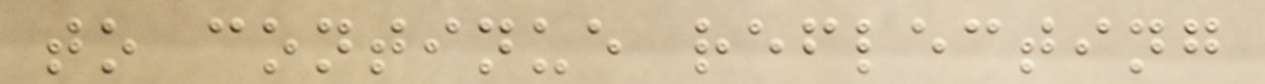to continue reflecting
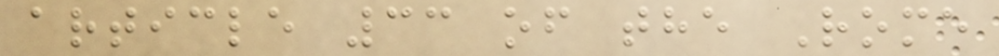article 33 of the Rome
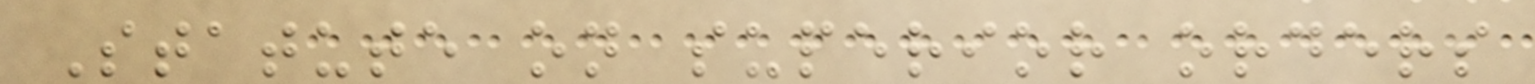Statute on superior orders
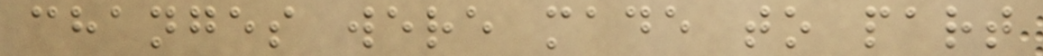changes were made to part
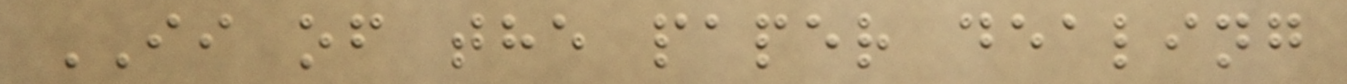II of the paper dealing
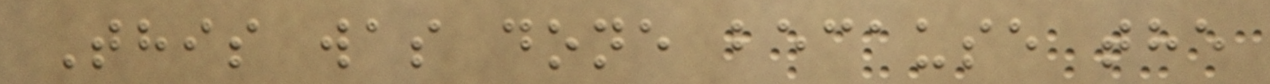This was done because the
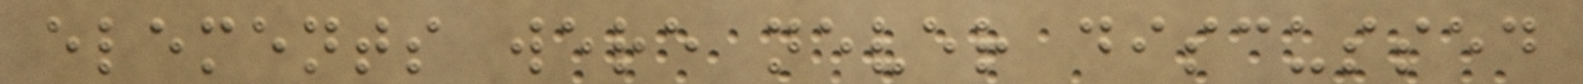elements were never discussed
